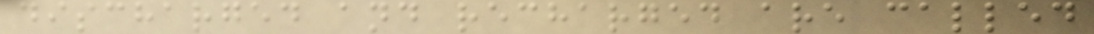discharged and recharged are called
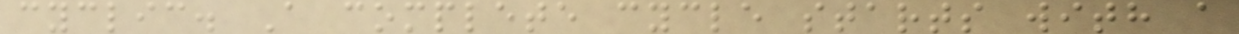cyclic. A complete cycle starts with a
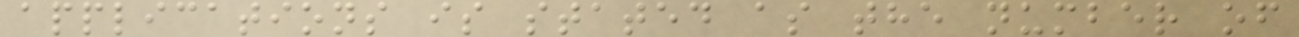applications is stated as the number of
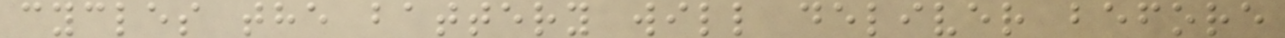cycles the battery will deliver before
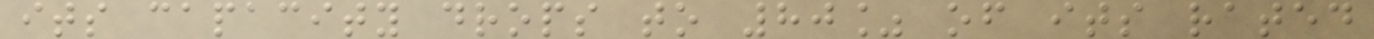its capacity drops to 80% of its rated
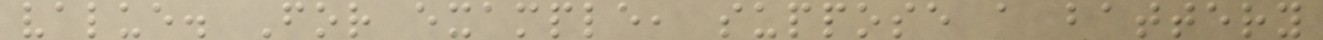value. For example, suppose a battery
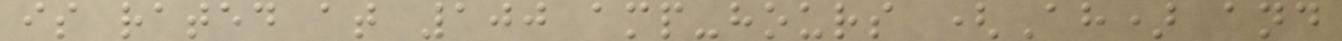is rated at 100 amp-hours (Ah) and
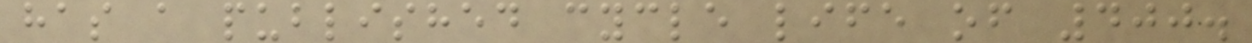has a published cycle life of 400.
